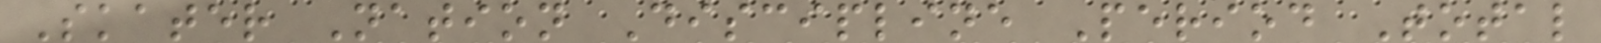Skater Nation Discipline Period Total
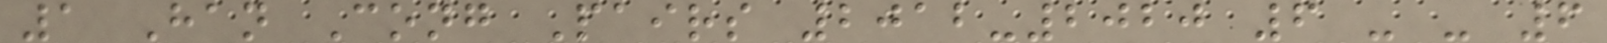1 Han Cong Pairs 2012-2020 6 - - 6
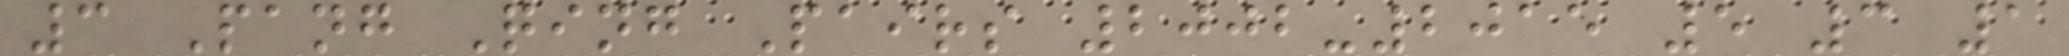3 Pang Qing Pairs 2002-2015 5 3 1
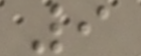9
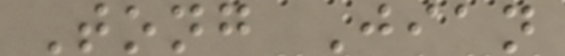Tong Jian
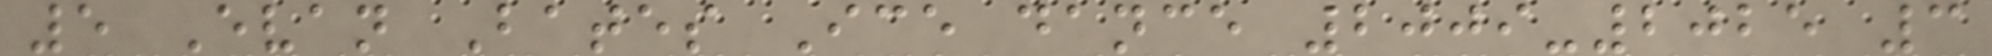5 Evan Bates Ice dance 2009-2025 3
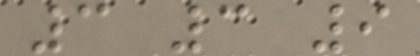3 3 9
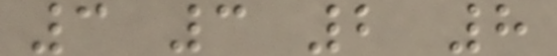3 3 2 8
